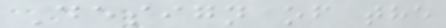Design of the
